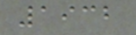1932
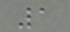1
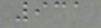931
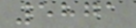5871
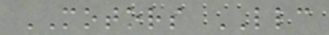MOTORS LLC
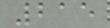215
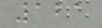121
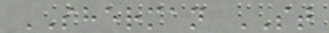SHERMAN ST
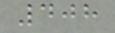408
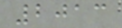2013
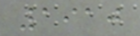1910
